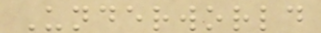Underworld
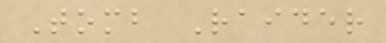Tomb Raider
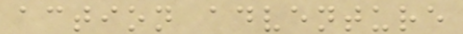action adventure
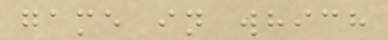game in which
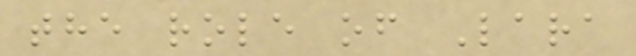the role of Lara
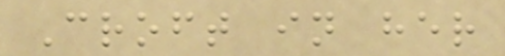Croft in her
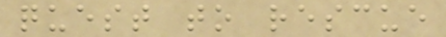quest to rescue
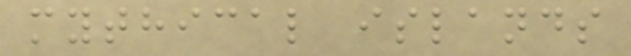mythical islands
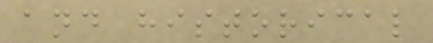and historical
